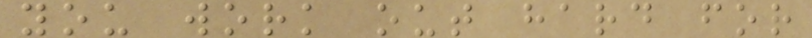you work out hard for
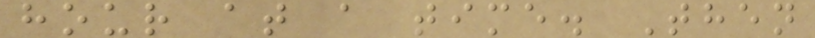hour at a time. Then
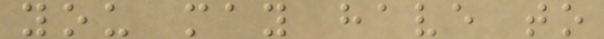you may have to
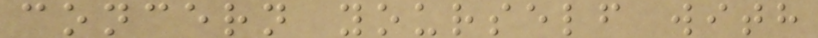concern yourself with
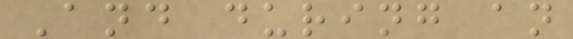And during an
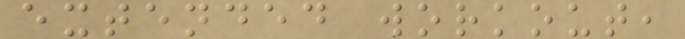extended workout,
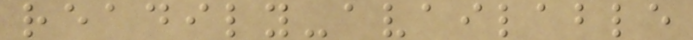readily-available
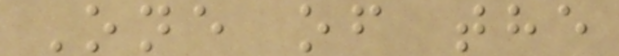One of the
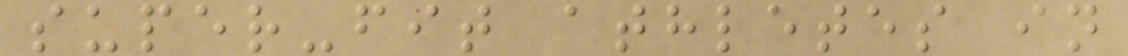super-fit athletes in
